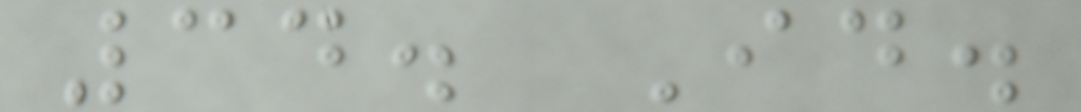34. Id.
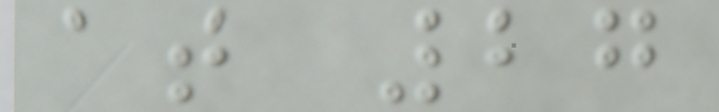at 27
